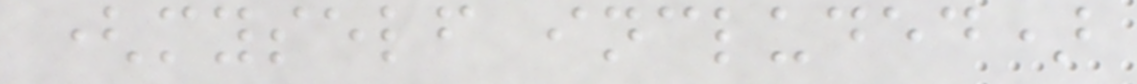(myself included)
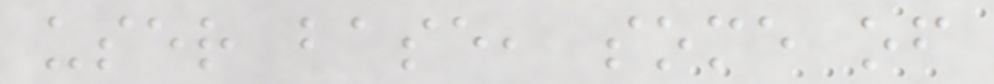user base, some of
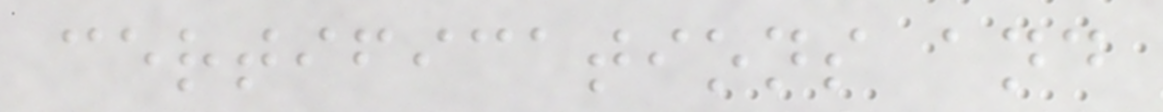certifications and
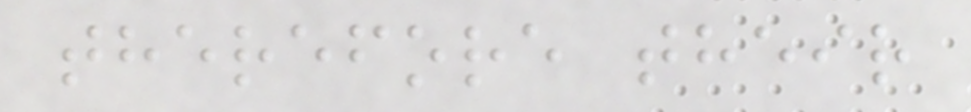therefore their
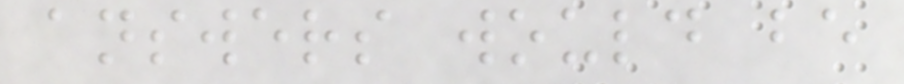answers would be
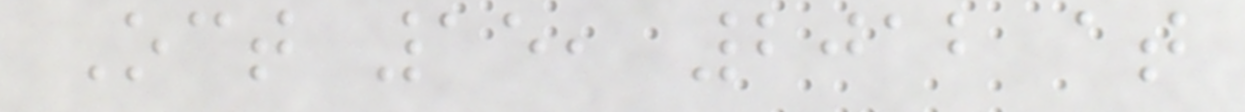Oct 15, 2012 at
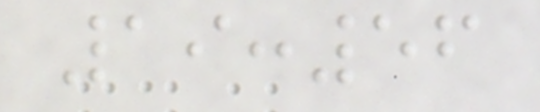19:56
